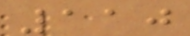110
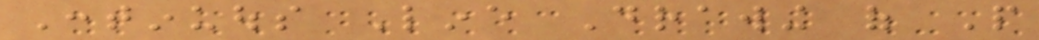Continuous Line Drawing of People
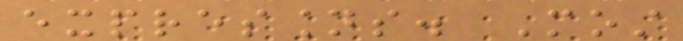expressions. Most
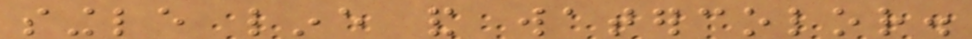single line and watercolor.
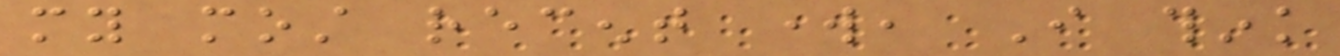my most recent work, I think
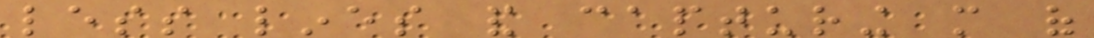less lines and capturing more of
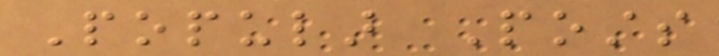Popular Posts
